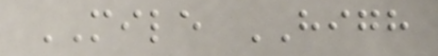MILE HIGH
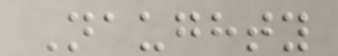Naughty
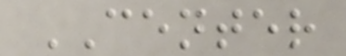CENTER
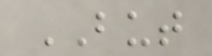BUT
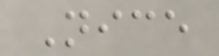Nice
